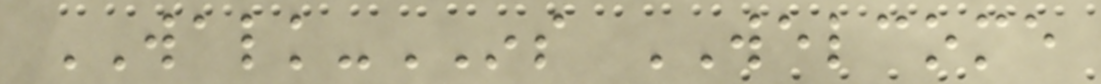WALK-INS WELCOME
